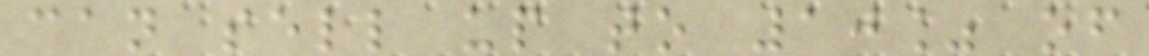can sell up to 10% of
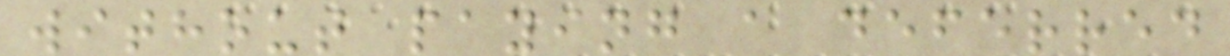without paying a deferred
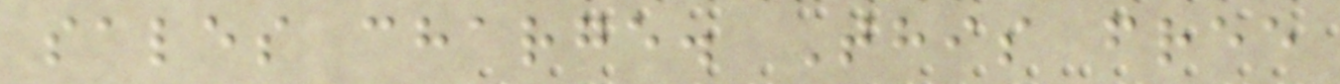sales charge. This free
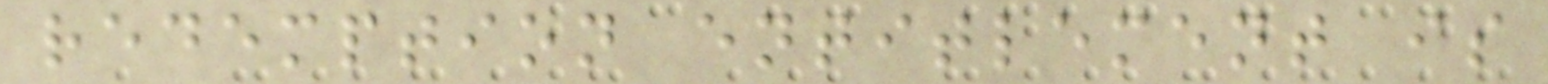redemption entitlement is
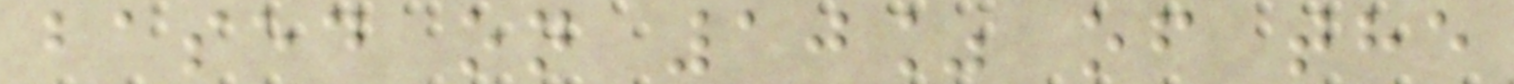based on 10% of the
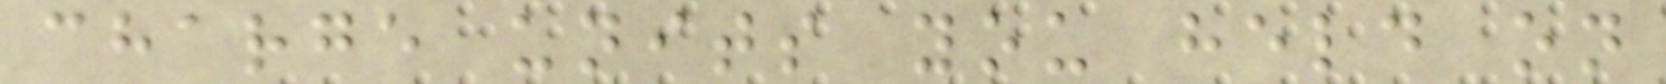charge units you held on
